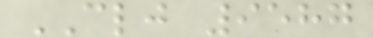CLJ 9587
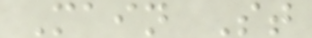Main St
